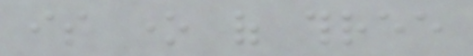is one of three
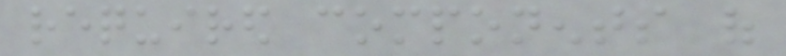required components of
